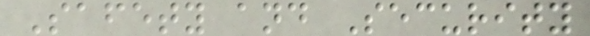Safety and Security
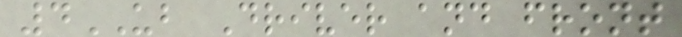4UB Driver and front
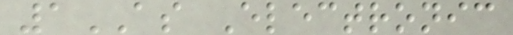1AS Electronic
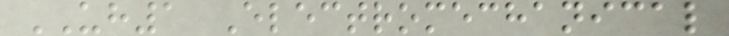UH1 Electromechanical
